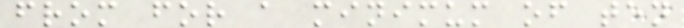from for a minimum of ten
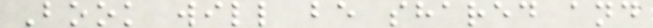Book will be shared and
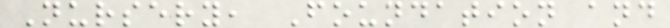Nursery, Foundation and
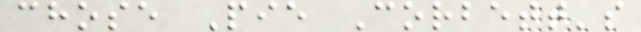chose Pie Corbett's
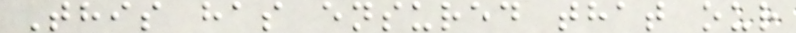This has ensured that our
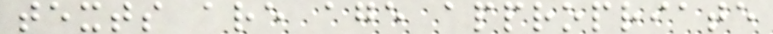texts are age appropriate
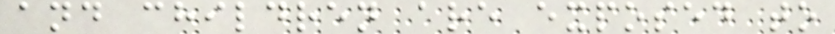and children are exposed to
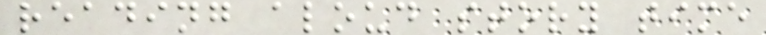reading aloud story time
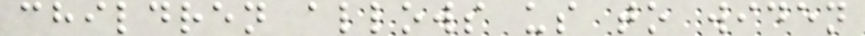children allows us to widen
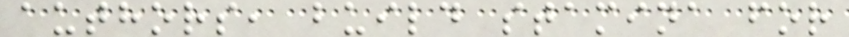authors, build stamina for
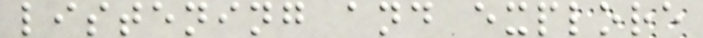listening and explore
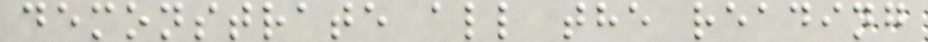demonstrate all the reading
